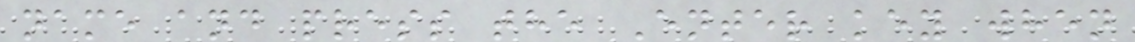name and press the Enter key when
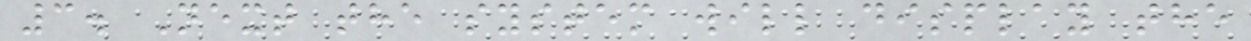3. Next the system will display the
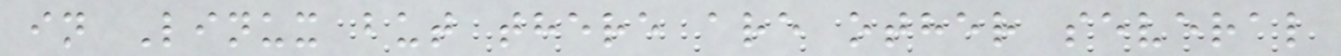in Linux but there are other several
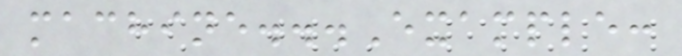machine...Example:
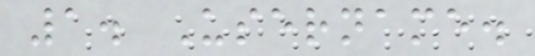1. Username.
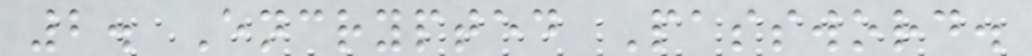2. Encrypted Password.
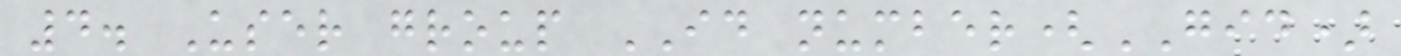4. User group ID number(GID)
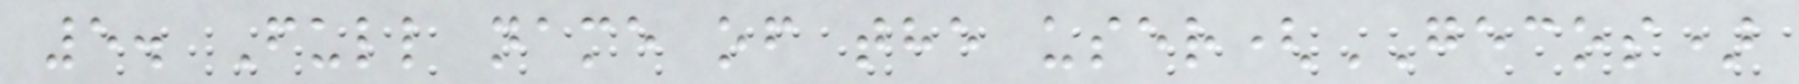5. Full name of the user(GECOS)
